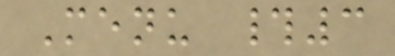Menu #3
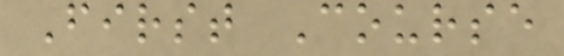First Course
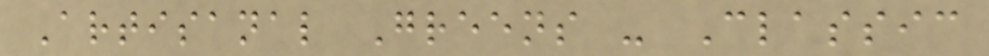Artisanal Greens - Classic
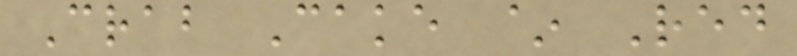Crab Cake ~ Red
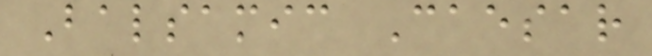Balsamic Caesar
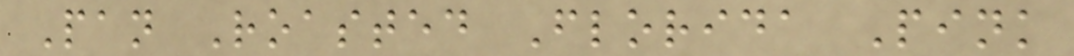Pan Roasted Florida Pink
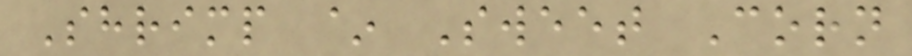Shrimp ~ Sweet Corn
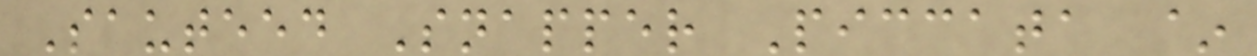Sauteed Snapper Piccata ~
